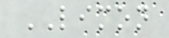LIMON
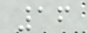16
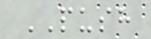PUSH
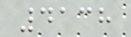4138
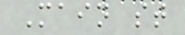Main st
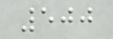500
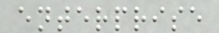enterprise
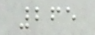265
